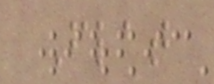Flat
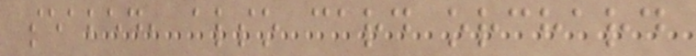seabed, also card orchard
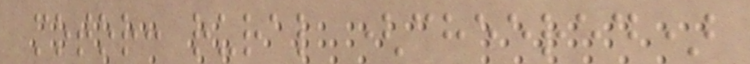motor: rural (cheered)
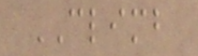CLIMB
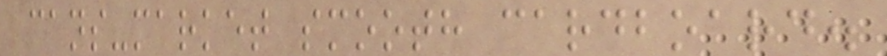cans-market smooth cardboard.
